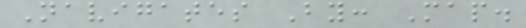Navigates By: Map.
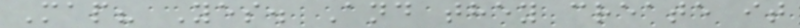Map? Yes. And they create it
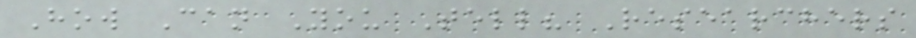How Can You Tell? Researchers
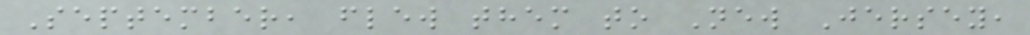September, flew them to New Jersey,
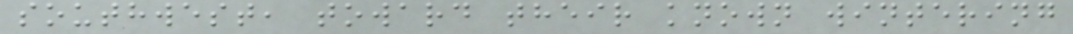southwest, toward their known wintering
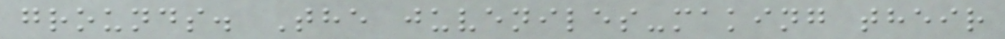grounds. The juveniles-making their
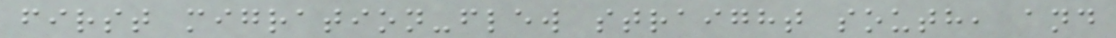first migration-flew straight south, and
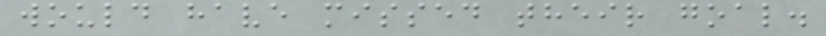would have missed their goal.
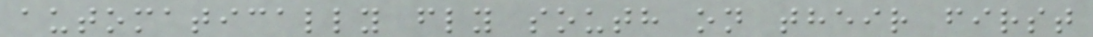automatically fly south on their first
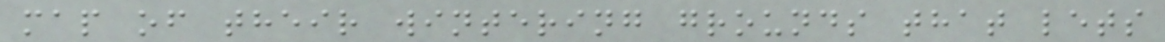map of their wintering grounds that lets
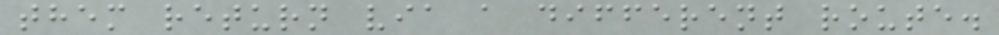them return via a different route.
